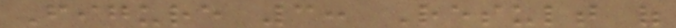Figure 3: Result of
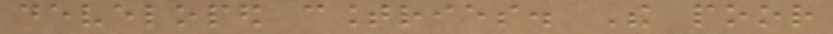developed countries. The poor
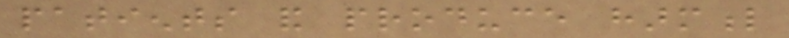patients and produce harmful
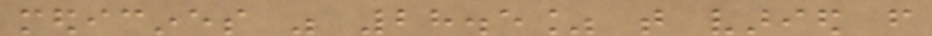medicines was 28.5% that varied from
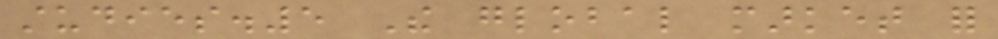studies.5 The global market for
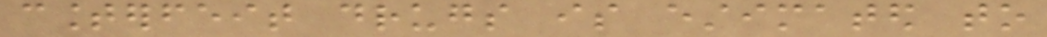counterfeit drugs is estimated to
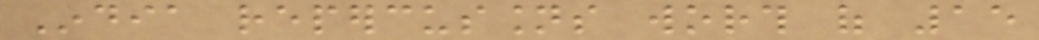India repercussions worth of 15
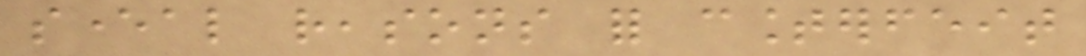several reasons for counterfeit
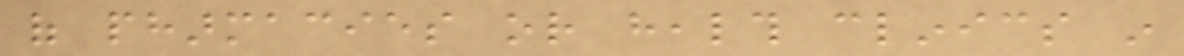of pharmacies or health clinics in
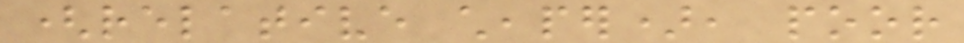(relative cheaper), poor
